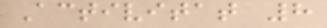Activitat 8
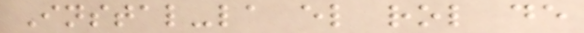Instal-la el rol de
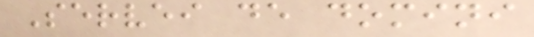Servei de domini
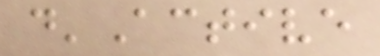d'Active
